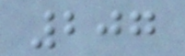207
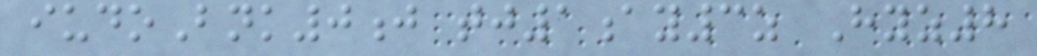iudoBnk0j tj1ay3z Hyz8
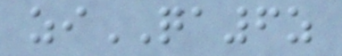ziQA6z
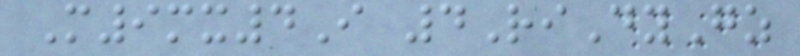M9mx4I 4RiDyGz
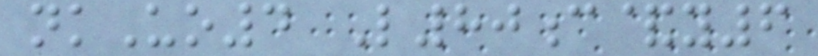nkUo4 L80c&y6
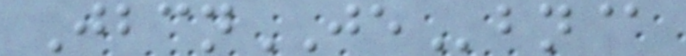JbcnJEbn@
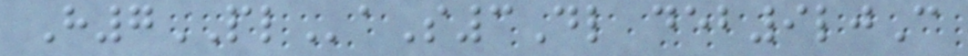H7PLaS3Dl deb9ljC
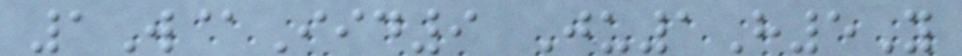1W@Iid9 Ju1H5Y
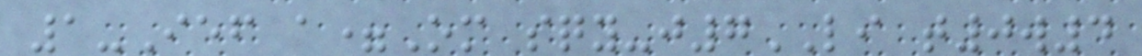1-Ief a=Om sqy-j7LI t0w4
